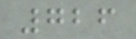726
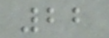22
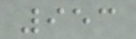953
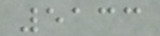5133
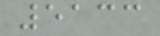5133
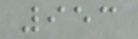953
